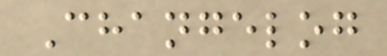Changelog
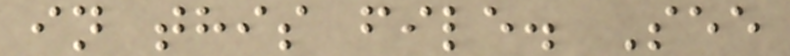in this file. See
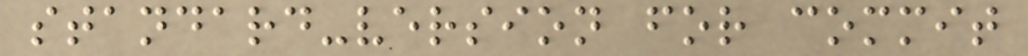standard-version for commit
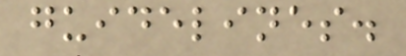guidelines.
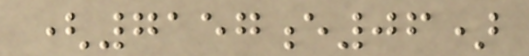(7157e06)
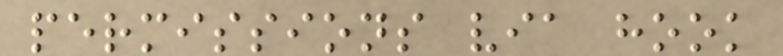permissions via hook
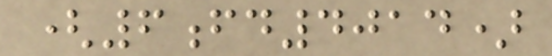(6fd4014)
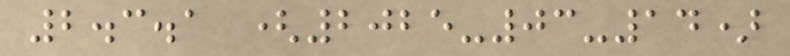2.3.1 (2025-03-14)
